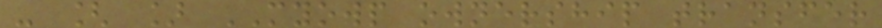- [ ] MYOWP ownership transfer
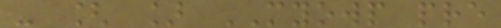- [ ] MYOWP pre
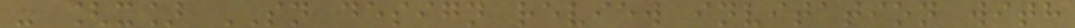- [x] SN design review invitation with
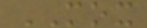MOX
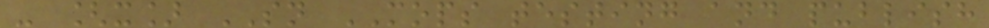- [x] SN MOPS testing and publish
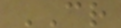CR
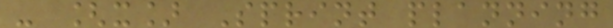- [x] Sprint planning
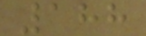188
